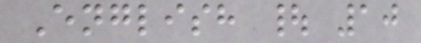English | 10
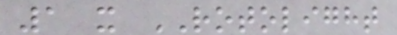1 x ROTOLIGHT
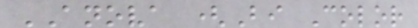ANOVA (Bi Color
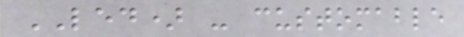LED) - customable
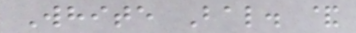White Bal. &
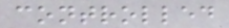controlled
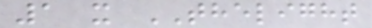1 x THELIGHT
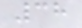38
